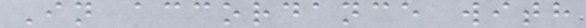In accordance with
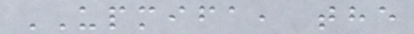UPMIFA, the
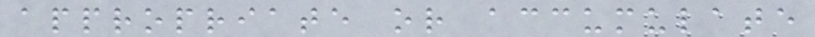appropriate or accumulate
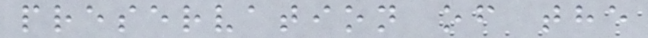preservation of the
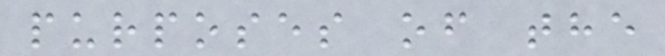purposes of the
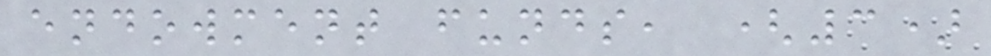endowment funds, (3)
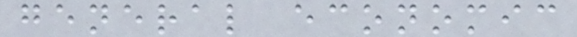general economic
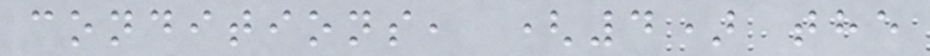conditions, (4) the
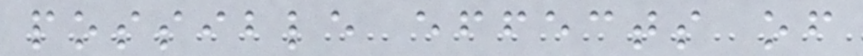possible effects of
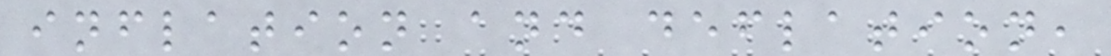inflation and deflation,
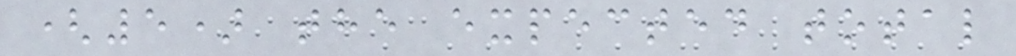(5) the expected total
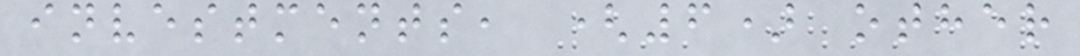investments, (6) other
